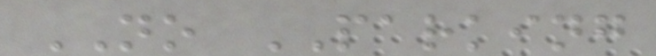NO PARKING
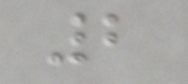2
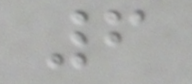6
